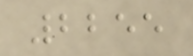2255
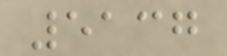5137
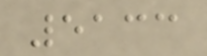5133
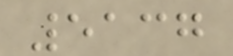5137
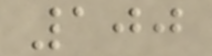100
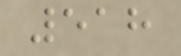518
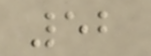52
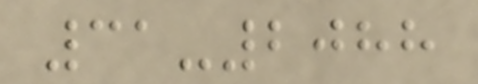31-2088
